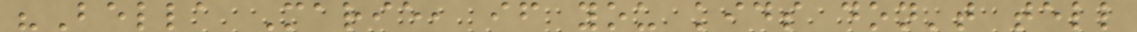"Bella Marie, if you kids don't tell
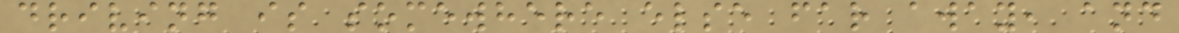driving is somewhere else far away, and
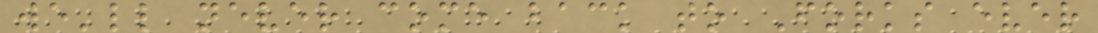we'll never come back to Forks ever
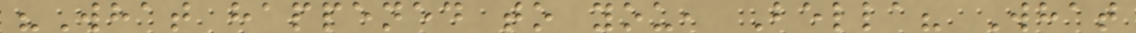"What happened to you, Bella? What
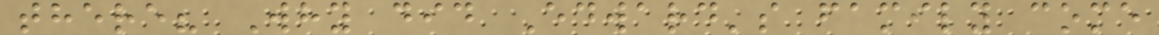there? Why did Edward's family come
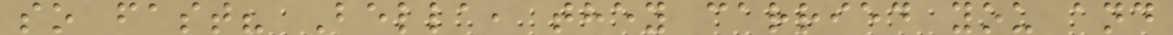so fast? Bella, they carried you and
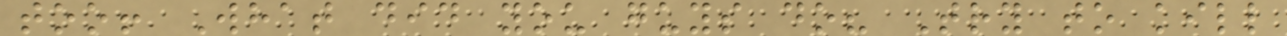too! What did you guys do? Try to kill
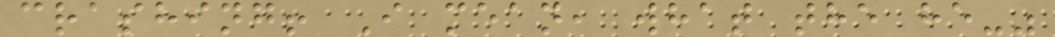crashing! I mean, what the he-"
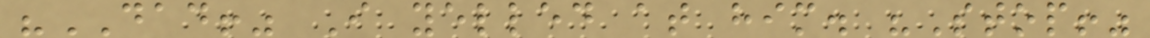"DAD!" I yelled at him. "Stop!"
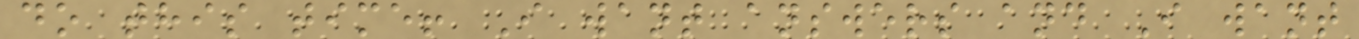do this time! I want answers and I want
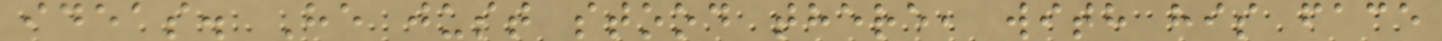ideas. He just stood there, with his face
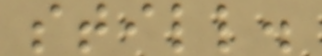still.
